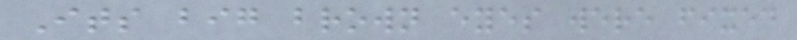Its big brown eyes were fixed
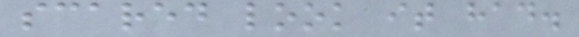scared look it had.
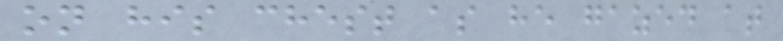on his chest as he gazed at
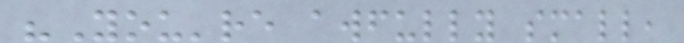"You're awfully small,
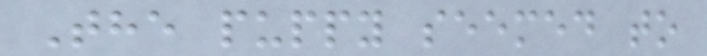The puppy seemed to
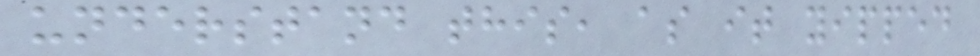understand this, as it yipped
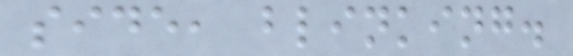side, blinking.
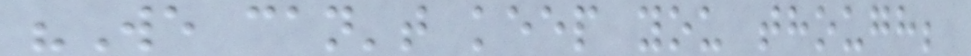"We can't keep you though;
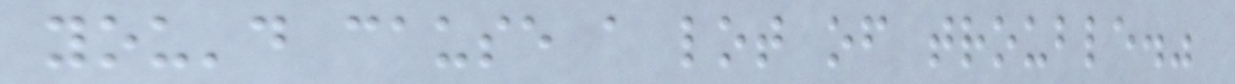you'd cause a lot of trouble."
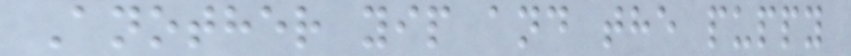Another yip and the puppy
